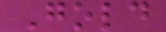Gold
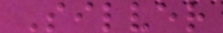Silver
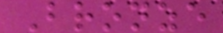Bronze
